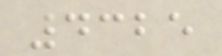4325
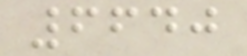6640
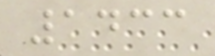1433
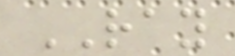RAY
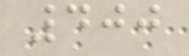400
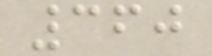360
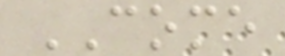COME
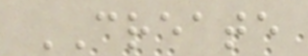CREATE
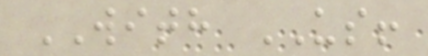WITH US!
